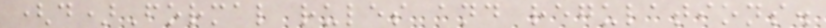(d)Formal rules and regulations.
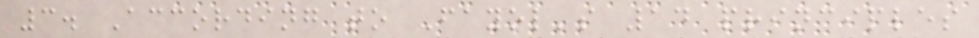3. According to Fayol's 14 principles
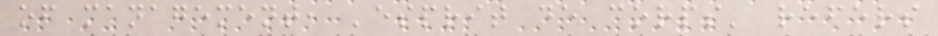of management, 'esprit de corps' refers
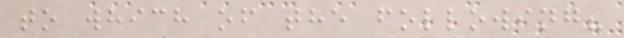to which of the following?
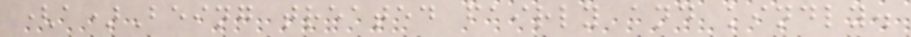(a)Being treated fairly and kindly.
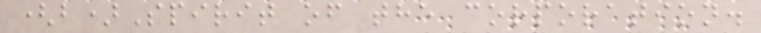(b)Spirit of the corporation.
